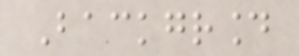Background
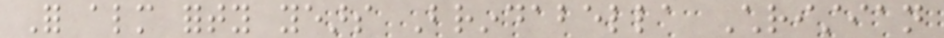For almost forty years Brindabella Christian
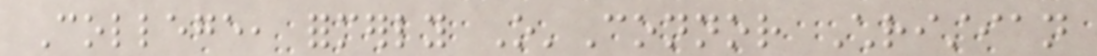College, formerly O'Connor Christian
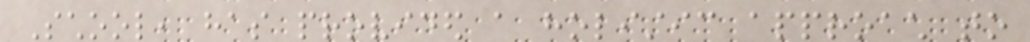School, has provided a holistic approach to
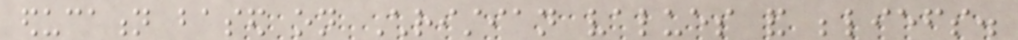education based on Christian values and beliefs.
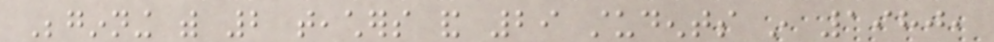Beginning with 2 teachers and 29 students in 1980,
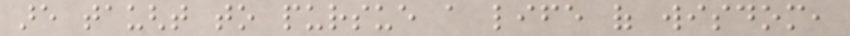are taught to pursue a life of wisdom,
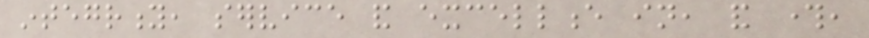integrity, service and excellence in, and through,
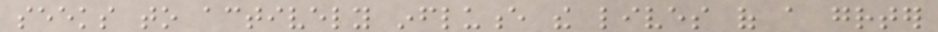seeks to actively influence the lives of a greater
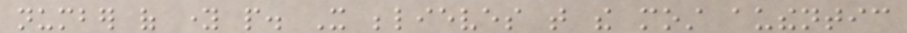number of young people. It believes that the most authentic
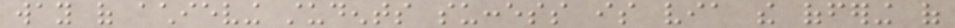way of achieving students success is via the offering of
